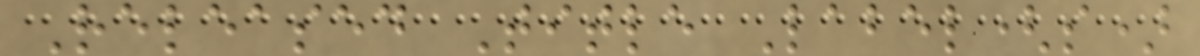Released Title Label(s)
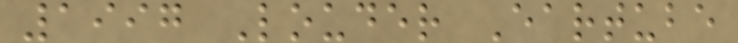1997 Louder Eartube
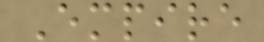Empire
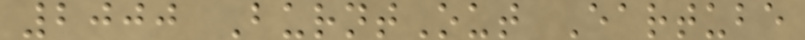2000 BurntOut Eartube
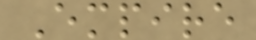Empire
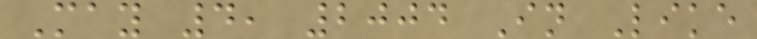May 4, 2004 In Like
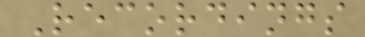Recordings
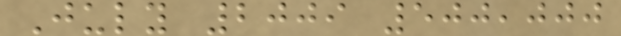July 2009 500,000
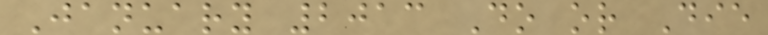January 2013 Do or Die
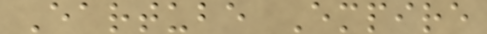Eartube Empire
